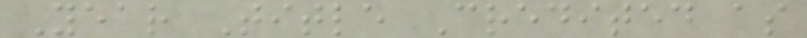Year Title Credited as
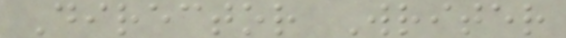Director Writer
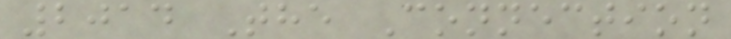2014 The Connection
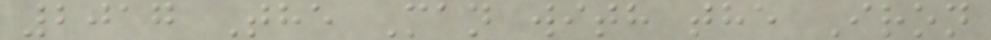2017 The Man with the Iron
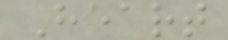Heart
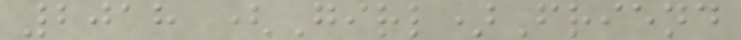2018 (Girl)Friend
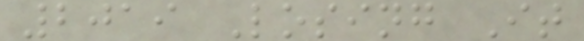2019 Losing It
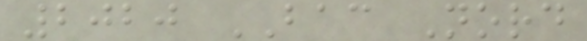2020 BAC Nord
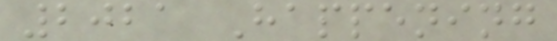2021 Happening
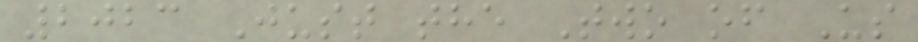2023 Just the Two of Us
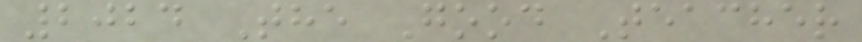2024 The Good Teacher
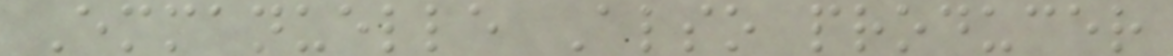Emmanuelle Also producer
